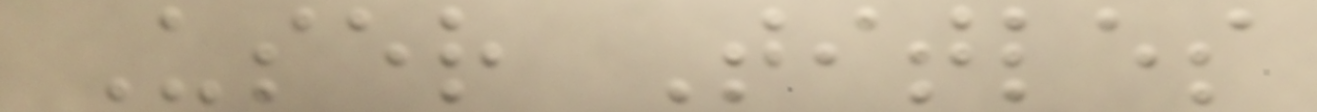User Titles
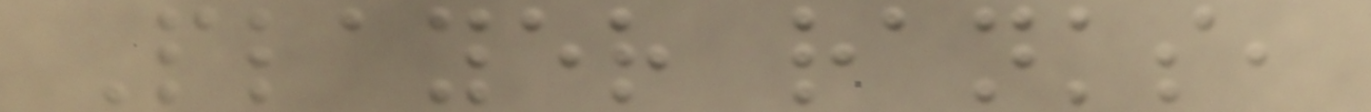Player ranks,
